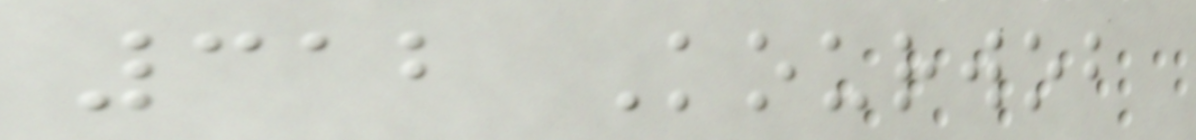312 Kourwob
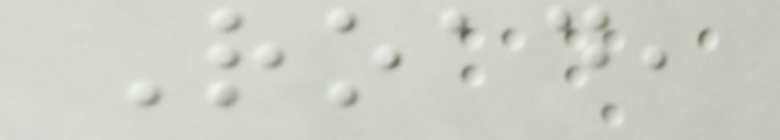Road,
